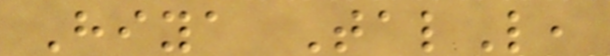Hiya TalL,
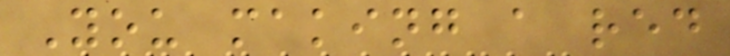You making a red
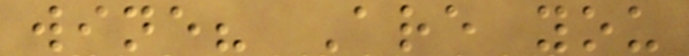wine? Are you
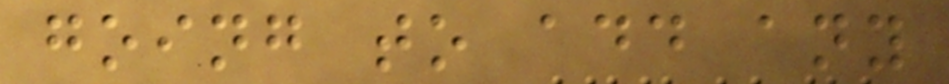going to add any
